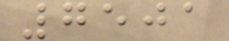7501
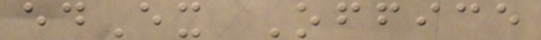edEx Office
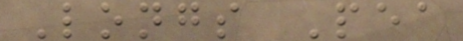Longs Pea
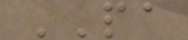PA
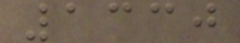1330
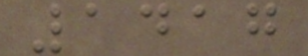1417
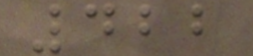422
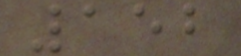152
